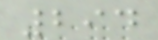294
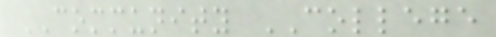COMMUNITY COLLEGE
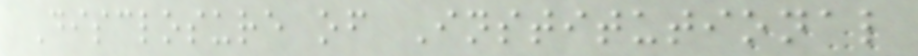Disclosure of Institutional
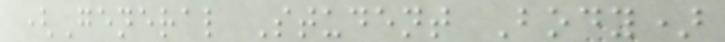(General Student Body)
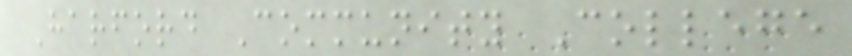Harford Community College
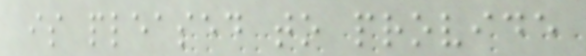is pleased to provide
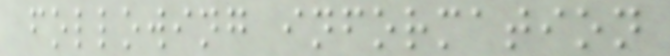following information
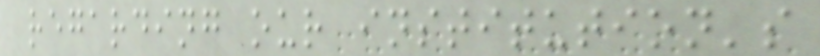regarding our institution's
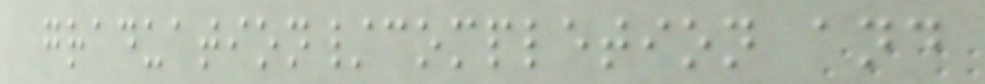graduation/completion and
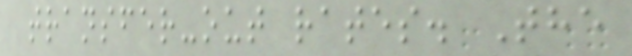transfer-out rates. The
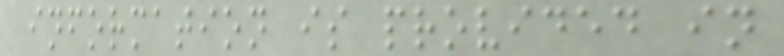information is provided in
